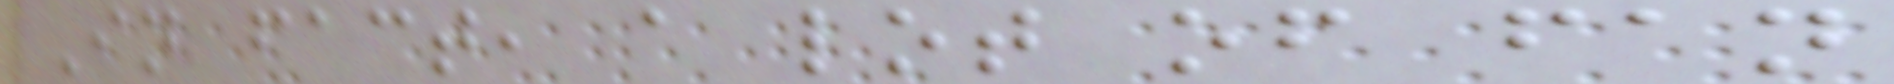In fact, a lot of fan
